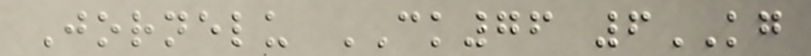Jornelu CK76 6KG
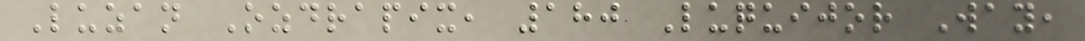Luzan Ozdrapix, 180 Luquijor Way,
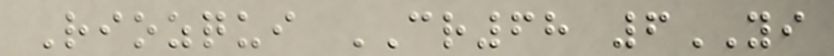Riozqui CR68 6YI
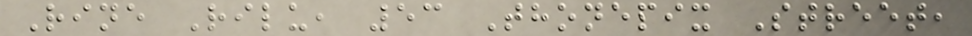Rine Rilu, 53 Thonepix Street,
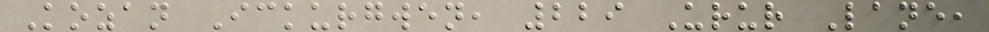Kozan Ickurgwen, 229 Urur Lane,
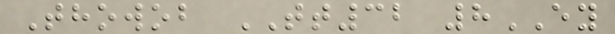Thowob TT32 8EY
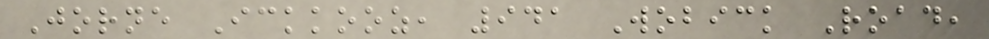Jorne Ickkooz, 941 Wobick Road,
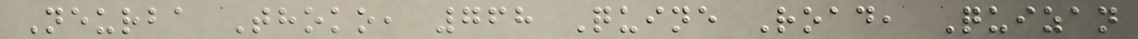Neurba Thoko, 768 Quine Road, Quizan
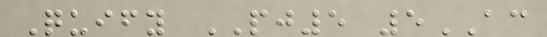Quify PJ5 5AC
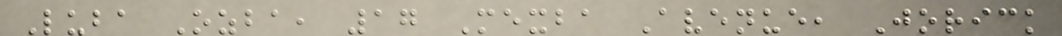Luba Ozba, 17 Mexba Avenue, Jorick
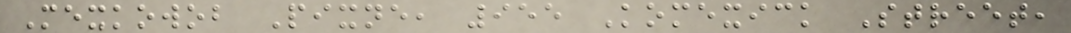Mexkowob Pixne, 955 Komexick Street,
